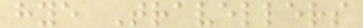hye Travellers
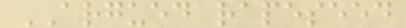ARGUED rapeseed
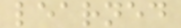learned
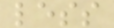less
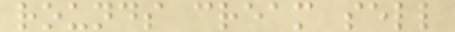rounds cream sell
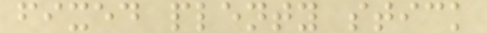fixed plenty stick
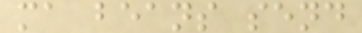ma beans send
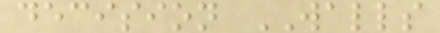decision WALLS
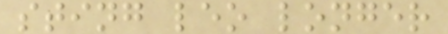sting leo longer
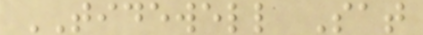TIDEWELL Sat
